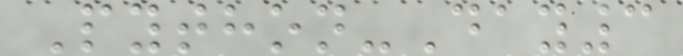Python-Day3
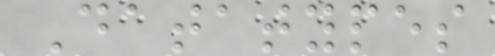Datatypes
